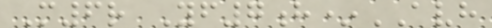M6r Yf7h*AVH
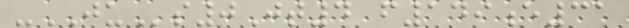-JUs0Jt4 f149e31
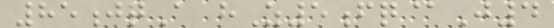85jqA hZ5fq@J4
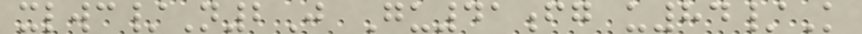xlwc/N2J Gu41fg u84/K
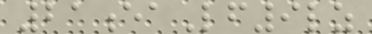21eaLf9lz
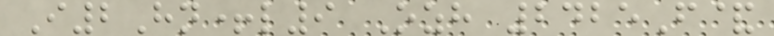I2Hn+l9 Ozh 2425F&
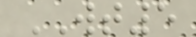WT5
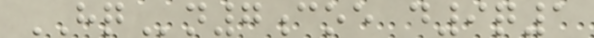HQn7coe d9q1
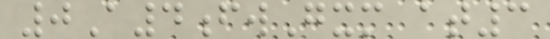0A4fwGxm at3
